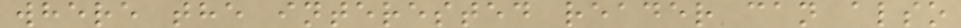where the interested reader can also
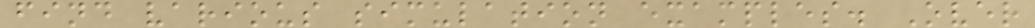find various simulation examples. Over
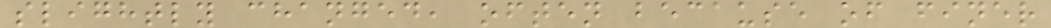slightly changed, often because of finer
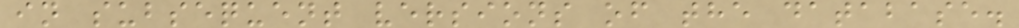in subsequent versions of the database.
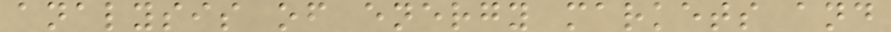analysis of energy markets and
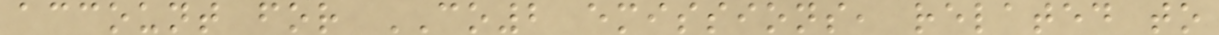account for CO2 emissions, related to
